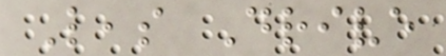Leas Drive
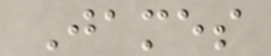James
